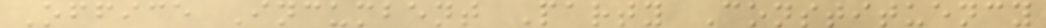Office Incumbent Party Constituency
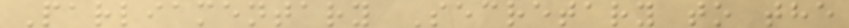Parliamentary Secretary to the
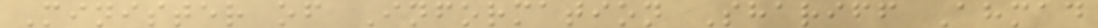Minister of Information Shariff Ahmad
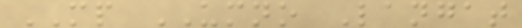MP UMNO Langat
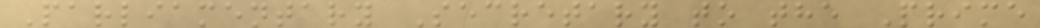Parliamentary Secretary to the Prime
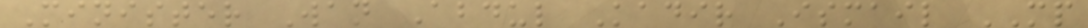Minister Wan Abdul Kadir Ismail MP
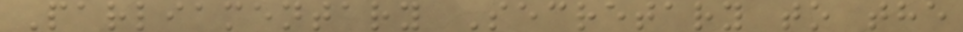Parliamentary Secretary to the
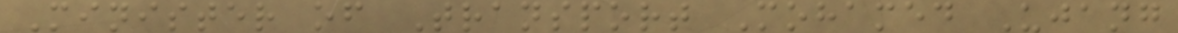Minister of Transport Mohamed Ujang
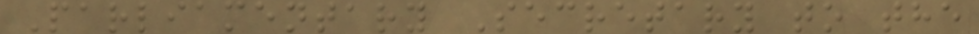Parliamentary Secretary to the
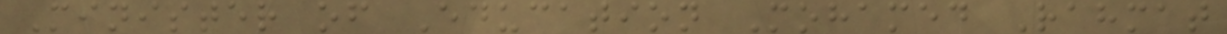Minister of Education Mohamed Rahmat
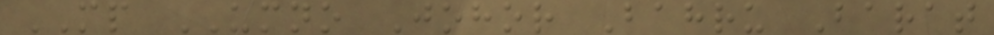MP UMNO Johor Bahru Barat
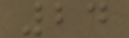24
